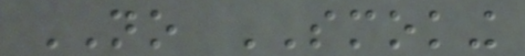NO SMOKING
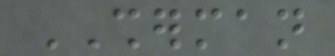SHERMAN
